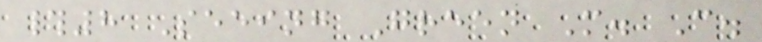#8 Seeing Green M. C.
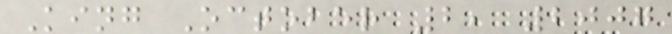King October 2, 2007
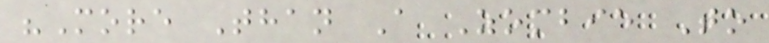"More Than A Zombie To
